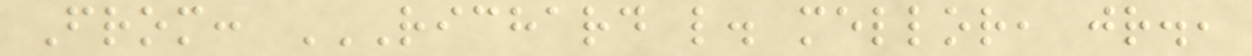From: RICHARD L. MELLOR, JR.,
